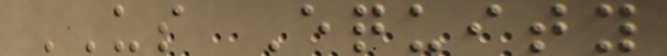US Equity
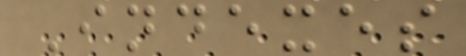Indexes
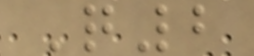Q2
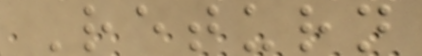Return
